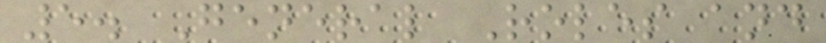5. General Roles and
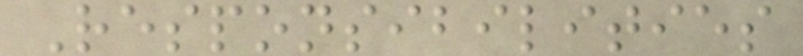Responsibilities
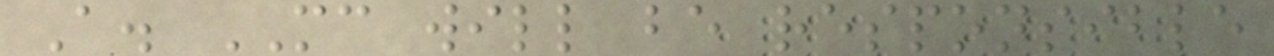A. MC will be responsible
